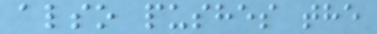also pushes the
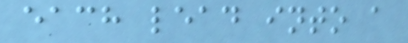each lead into a
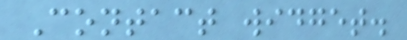Contact widget.
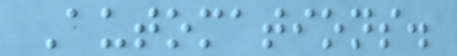Automations.
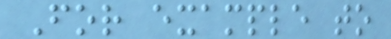For example to
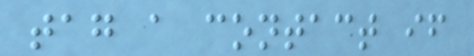tag a contact if
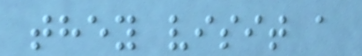they visit a
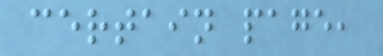certain page,
